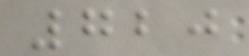720
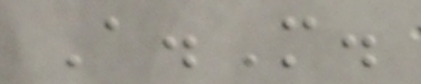A.M.
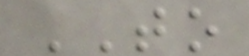TO
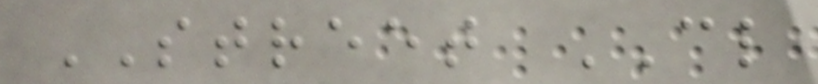STREET CL
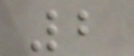2
